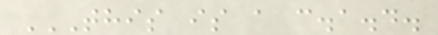THIS IS A C.A.D.
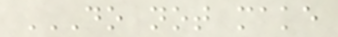DO NOT MAKE
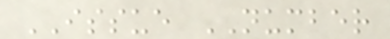ISSUE NUMBER
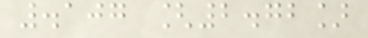.107 [2.72]
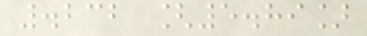.232 [5.89]
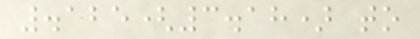.125(3.18) to
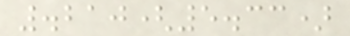.210(5.33)
